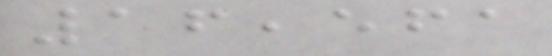16,561
